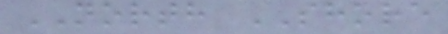NORTH SHORE
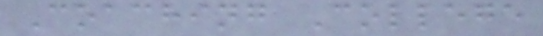Coaching College
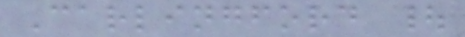Carlingford |
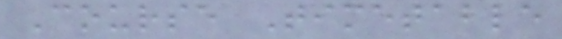Course Timetable
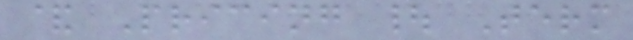& Pricing | Term
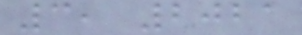3, 2021
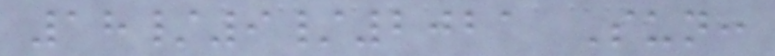18/9/2021 Sun:
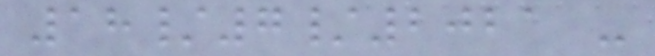18/7/2021 -
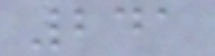241
